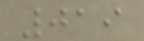019
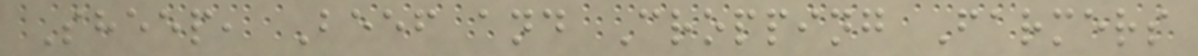Sheep, Beef and Cropping Farmers
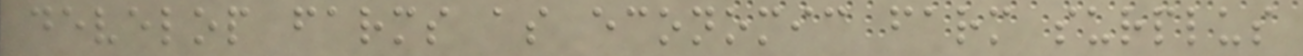develop farms as economic farm surplus
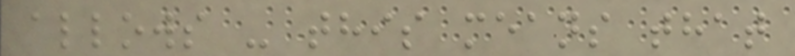allows - this means that
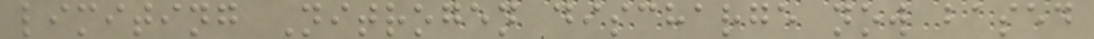limiting Nitrogen discharge now based
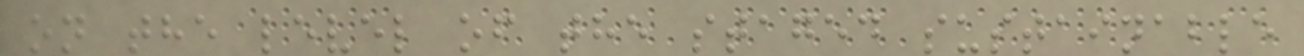on the level of the staged sustainable
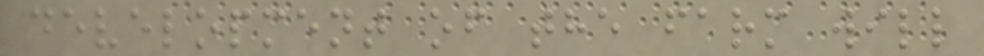development of the farm will
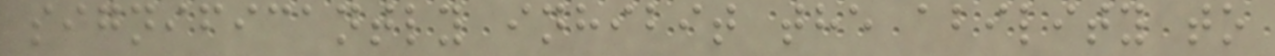significantly inhibit the ability to
